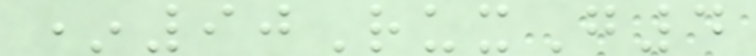*90RuxG4
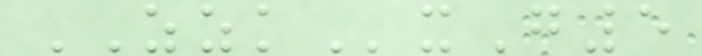ZZKxG5
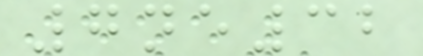7ne32
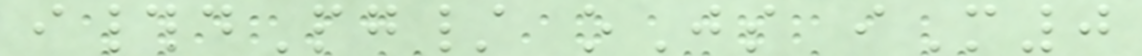i#dPg/ oJs iM0
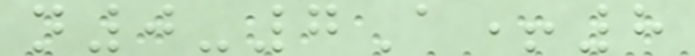n0-7A+8
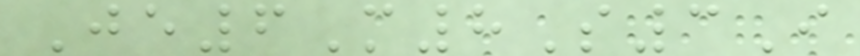Je6M8S3I
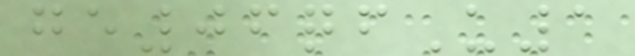ge06qfU1
